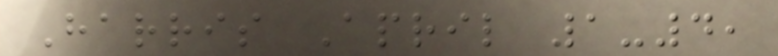Harris April 1-4,
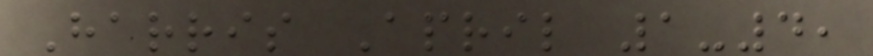Harris April 1-4,
